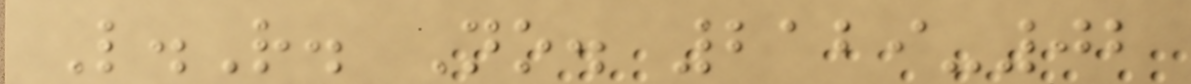L.R. No. 2129-02
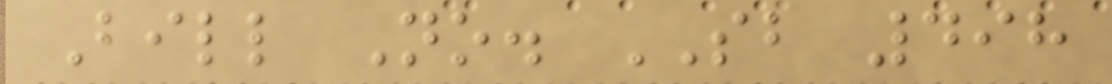Bill No. SB 498
